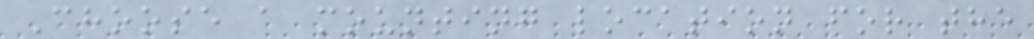Choose a mounting location for the
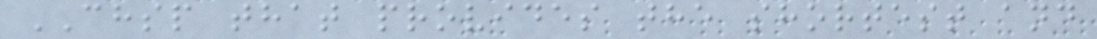CHSP that provides the shortest and
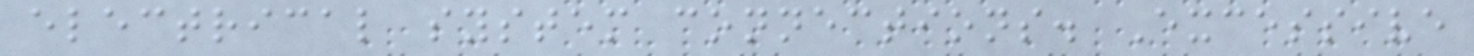electrical system connections. Excessive
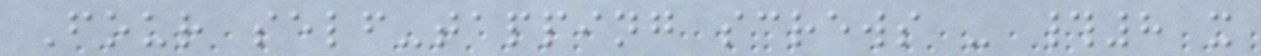Four self-tapping screws - #8 x
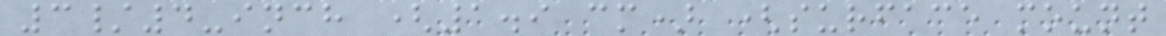3/4-inch (1.9 cm) (surface mount
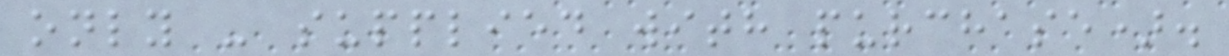only - supplied with purchase).
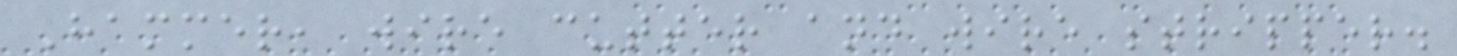Hammer, wire cutter and wire stripper.
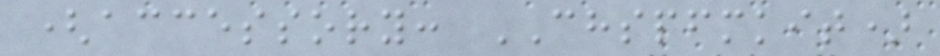(accessory: CHSPFMKIT)
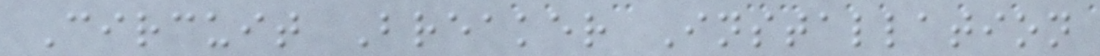Circuit Breaker Installation
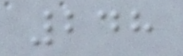248
